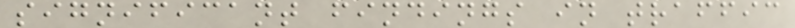significant findings in traffic
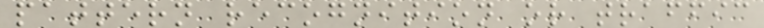pattern recognition or traffic
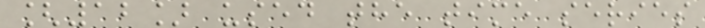[12] used the time series
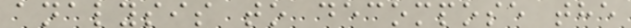analysis to decompose the
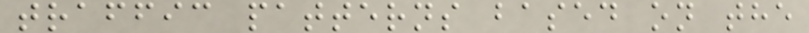traffic patterns based on the
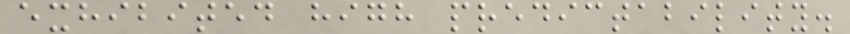exhibited high predictability.
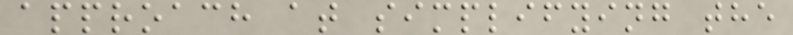approach at simplifying the
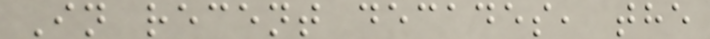In recent decades, the
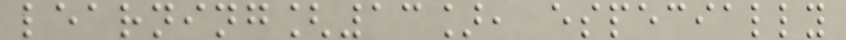learning[13], especially
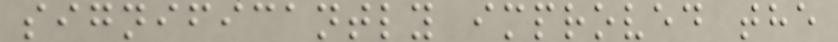significantly improved the
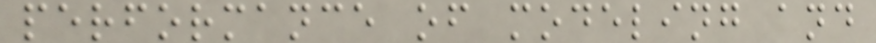performance of modeling and
